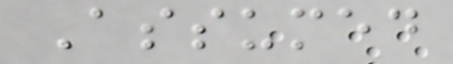Assumed
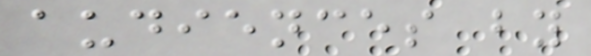audiences by
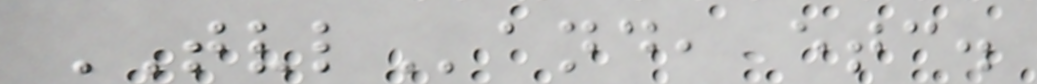TVLand, etc.
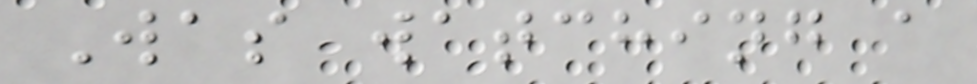Was watching a
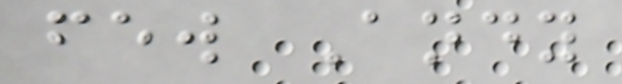few Andy
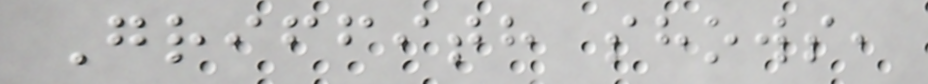Griffith shows,
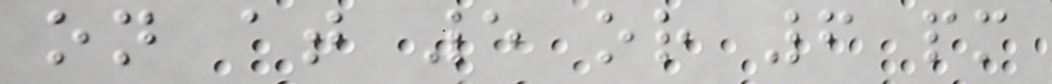on at 5 or 6 pm
